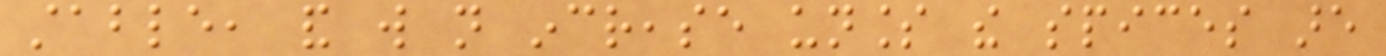stable, and will not increase unless the spices are
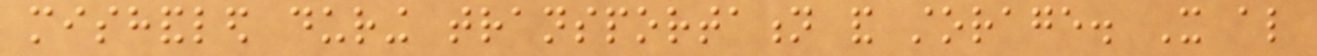mishandled during transportation and storage. It also
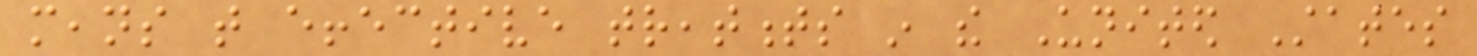means that effective treatments in the United States
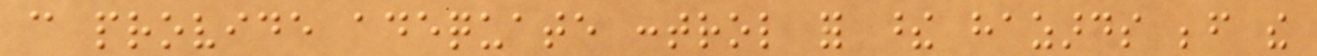can provide adequate control for these hazards before the
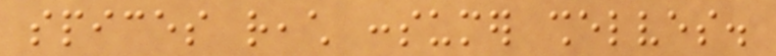spices reach consumer shelves.
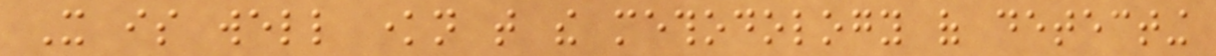It is well known that the methodology of detecting
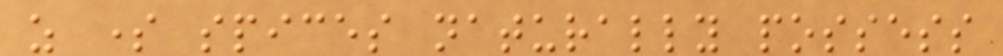as some spices naturally possess
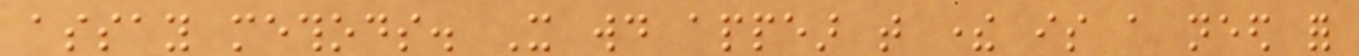assay methods. It would appear that there is a need for
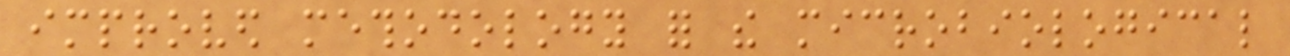improved methodology for the microbiological
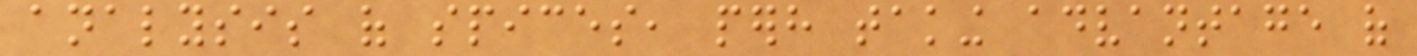analysis of spices, perhaps taking advantage of
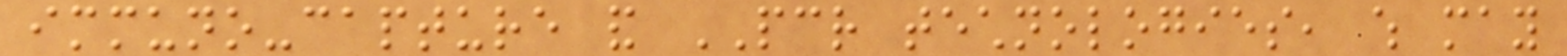immuno-capture and PCR technologies, which may
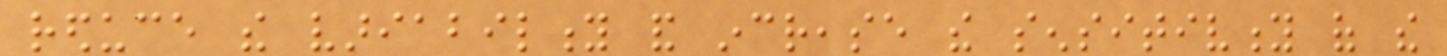reduce the variability and increase the sensitivity of the
